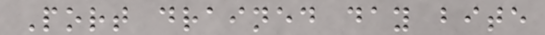Port drained day bite
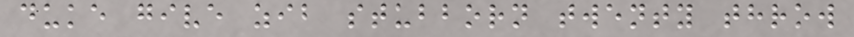duke give zib stubborn twenty throw
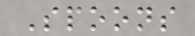Spoons
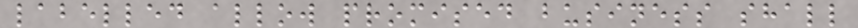labelled allow promised business shall
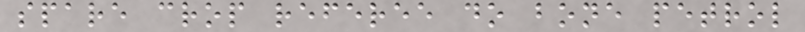spare crop referee do bone petrol
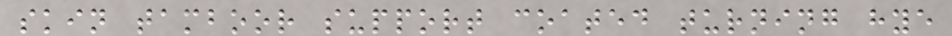skin tamboor support coated turning hye
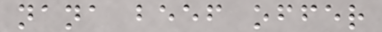nana beef offer
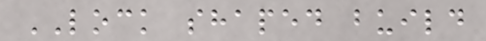LOCK shaped build
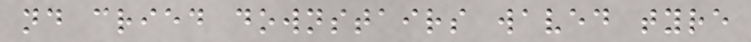nd cried downstairs waved tyre
